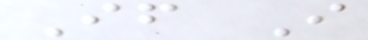If I
